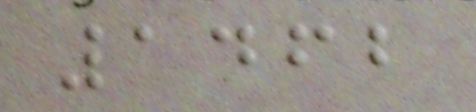1462
